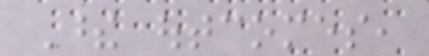These outcomes,
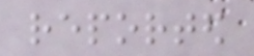reported
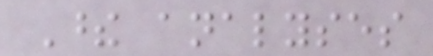These analyses
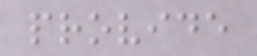provide
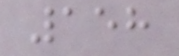158
